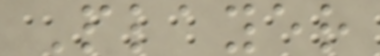Player
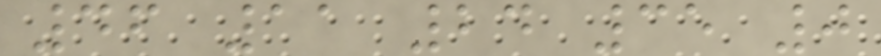46 11 24 35 0
